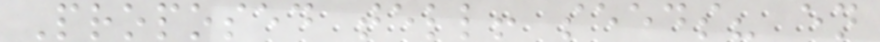Proposed tell! seeds? en
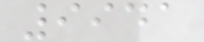9941
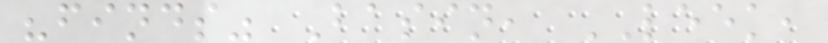"finds" Basin, LEEK,
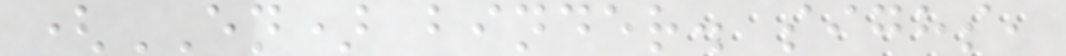(EN) binder. sighs,
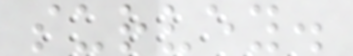survey.
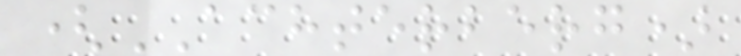(ACHTERBERG)
